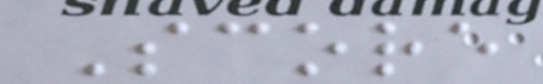Score
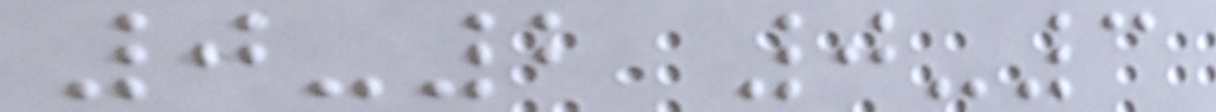0-2 0-3
